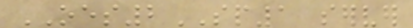OES2SP1 server
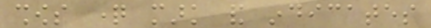shows question mark and indicates
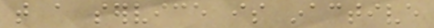that a service is inactive
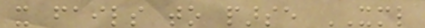it fails to parse XML
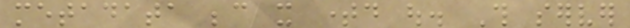metadata because it timed out. This server
